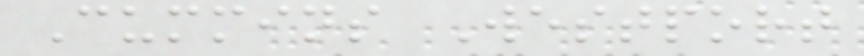Cummins Westport
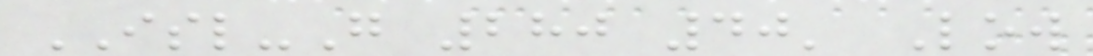ISL-G 280 40' Low
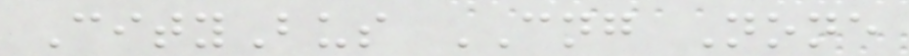CityBus CNG None
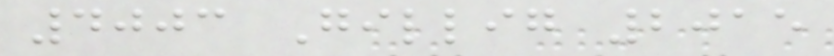4003 Gillig 2015
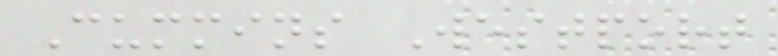Cummins Westport
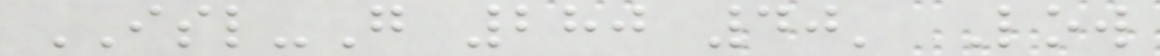ISL-G 280 40' Low
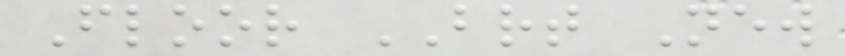Floor BRT New
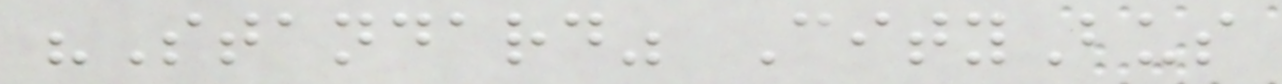"Standard" CityBus
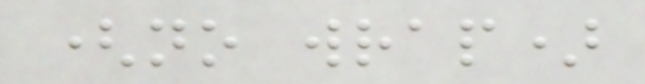(no wrap)
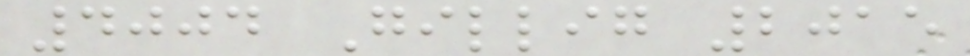4004 Gillig 2015
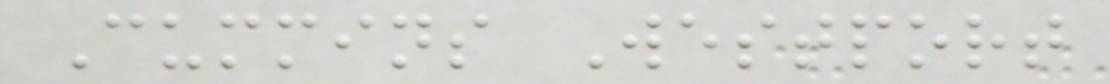Cummins Westport
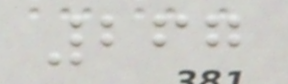267
